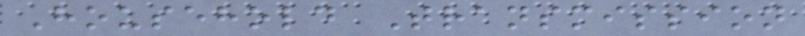Household Transmission
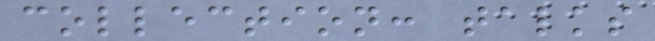collection: talks
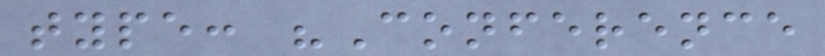type: "Conference
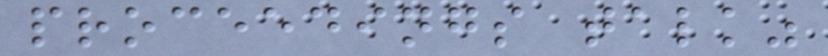proceedings talk"
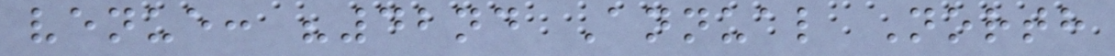venue: "42nd Annual North
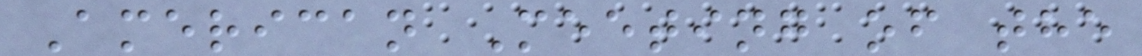American Meeting of the
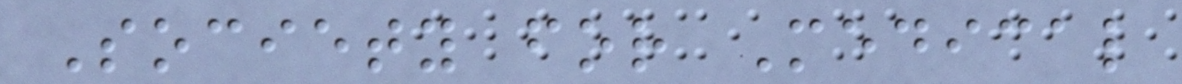Society for Medical
